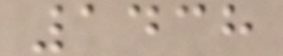1438
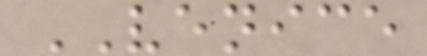VENICE
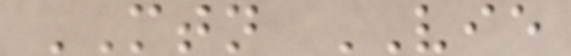MTN VIE
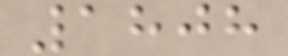1808
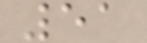51
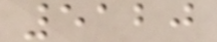5120
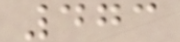473
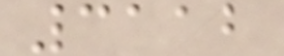3112
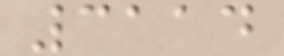3114
